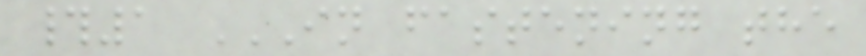#1 IN FASTENING THE
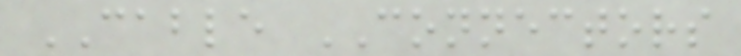CABLE CONNECTORS
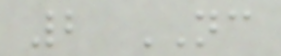2 NC
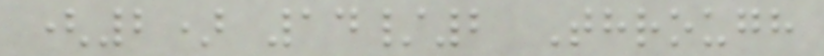(2) 14/2 Through
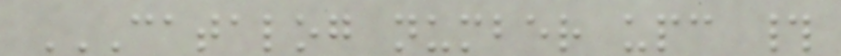CATALOG NUMBER UPC #
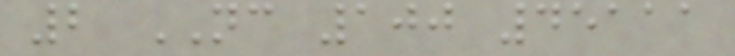2 NC 100 45111
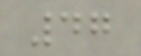47
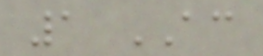1 AC
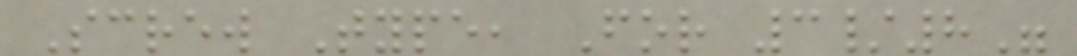Screw Type, For 3/8"
